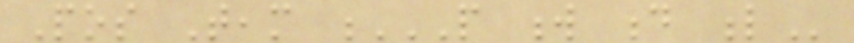Pos Team P W D L
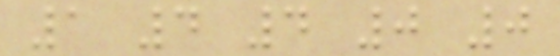1 4 4 0 0
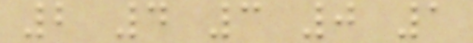2 4 3 0 1
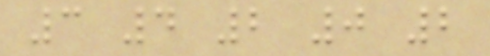3 4 2 0 2
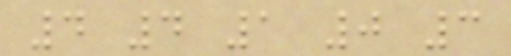4 4 1 0 3
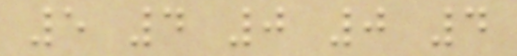5 4 0 0 4
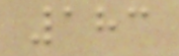183
